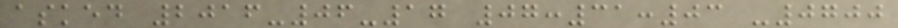asked 2016-06-17 07:31:03 -0700
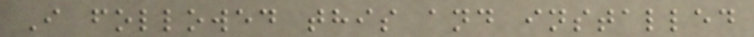I followed this and installed
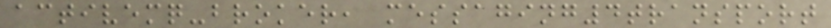activemq-broker, messaging4transport
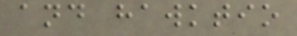and hawktio
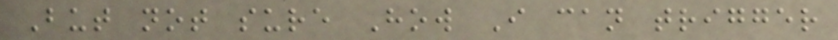But not sure How I can trigger
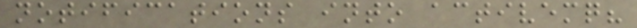notifications into activemq?
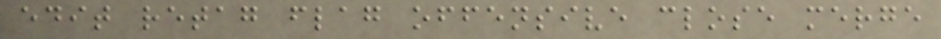edit retag flag offensive close merge
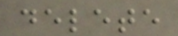delete
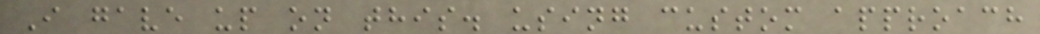I gave up on this. using custom approach
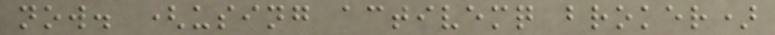now. (using activemq broker)
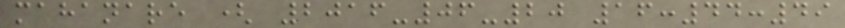mahanare ( 2016-06-20 16:44:49
